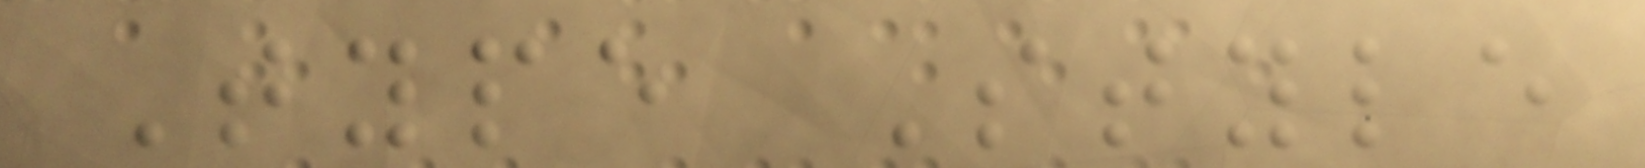Type Style
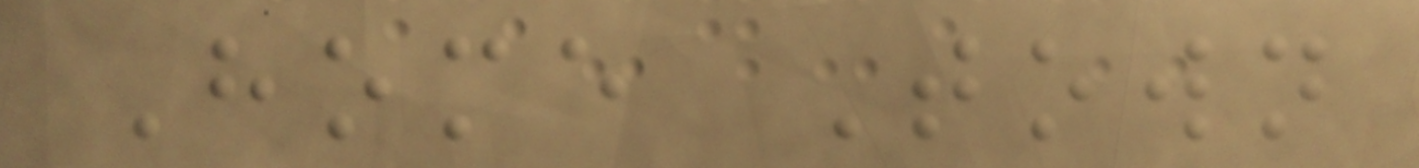Home Town
